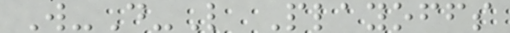W-D-L Playoffs
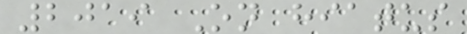2019 On hiatus
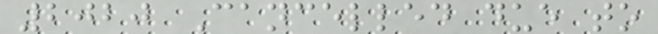2020 Cancelled due to
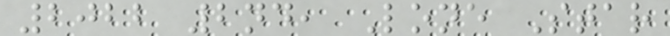2022 2nd, Lone Star
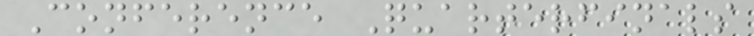Conference Quarterfinals
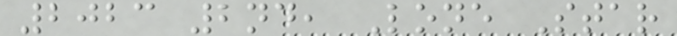2023 2nd, Lone Star
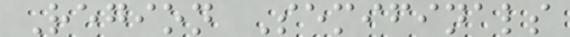Region Semifinals
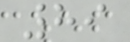89
